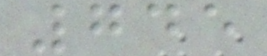745
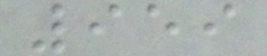959
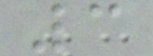3
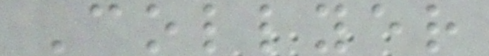Collyer
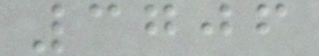3706
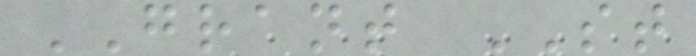GRANT ST
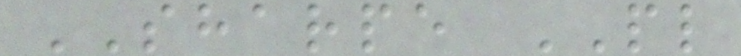SHARPE PL
